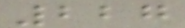227
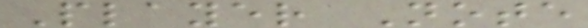Player Note
